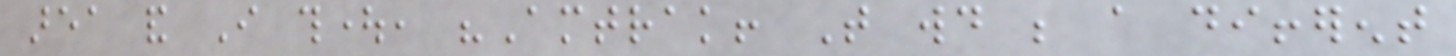area and I thought, "Amtrak! That would be a different
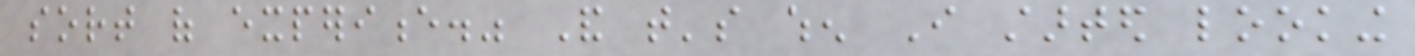sort of experience." And that's when I started looking
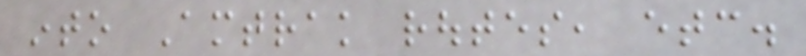into Amtrak routes, etc.
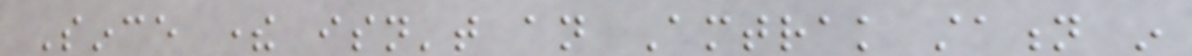Since there isn't an Amtrak station in
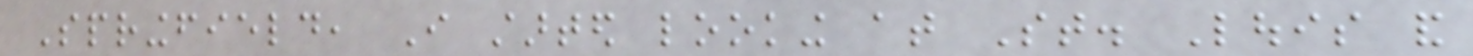Springfield, I started looking at St. Louis and
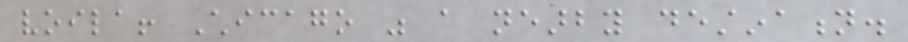voila! Chicago was a nearby destination.
